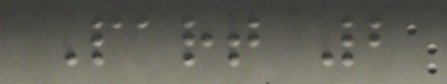Part 2
